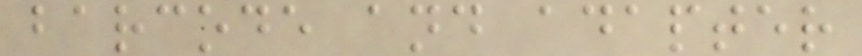barcode and adapter
